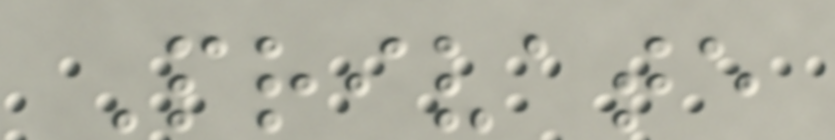Private
